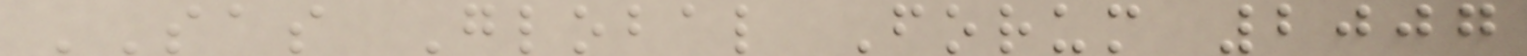SAS Global Forum 2007
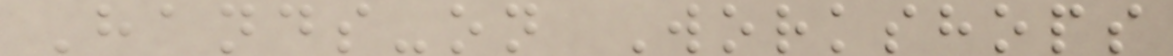Hands-on Workshops
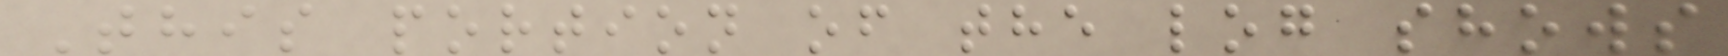This portion of the log shows
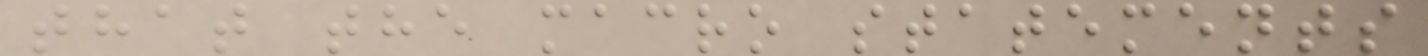that the macro statements
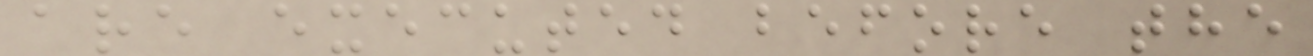are executed before the
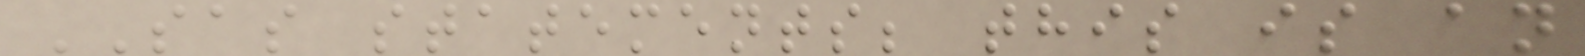SAS statements; this is an
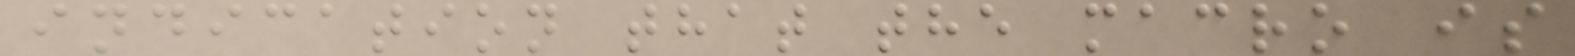indication that the macro is
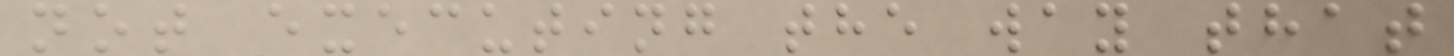not executing the way that
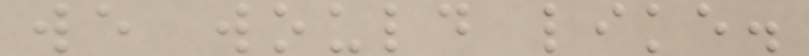we would like.
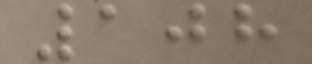108
